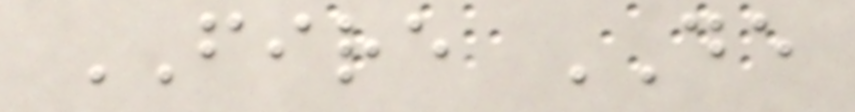FIRE DE
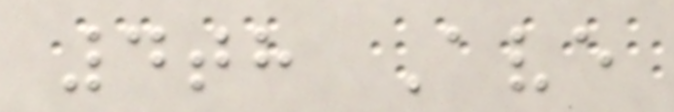4th Ave
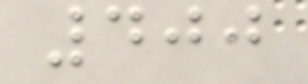400
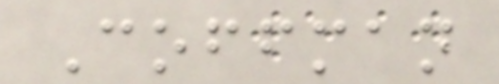Coffman
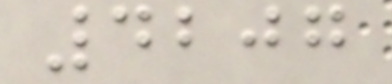4207
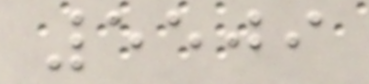5509
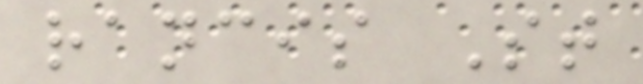rancis St
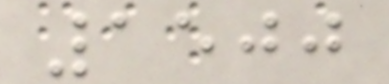1500
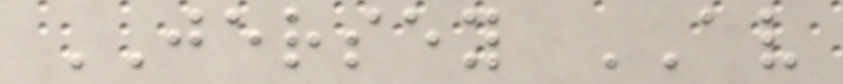JERSEY AV
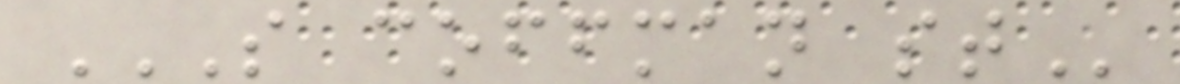S COFFMAN ST
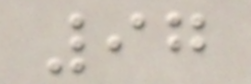97
